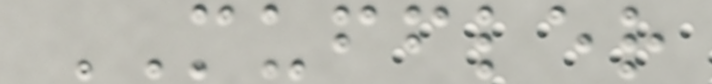MUFFLER
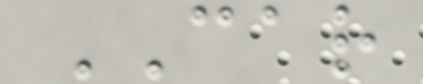CAR
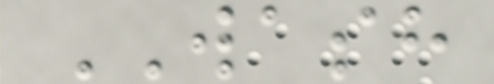WASH
